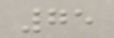75
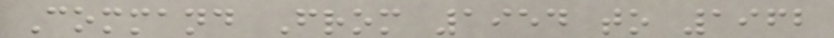Command From 1954 to 1962
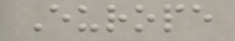Europe
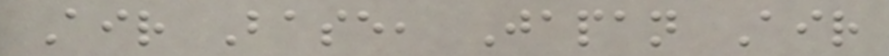Air Base, Japan Air
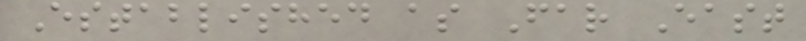Established as Far East
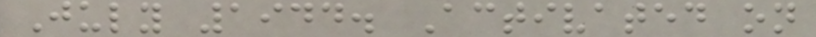July 1944. Activated on
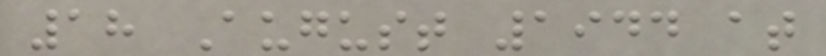18 August 1944 at
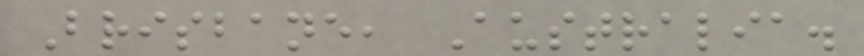Brisbane, Australia.
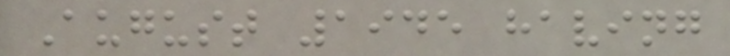August 1945 having
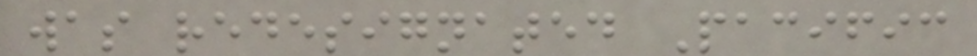was redesignated Pacific
